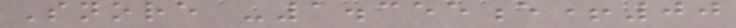Snore -1.355e+00
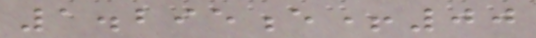1.295e+00
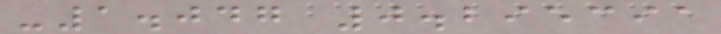-1.047 0.295391
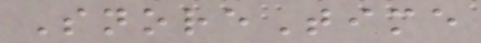SnoreTime
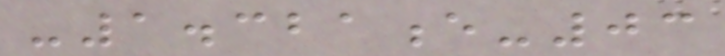-1.321e-03
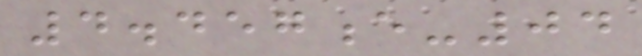4.457e-04
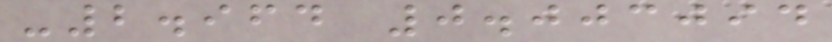-2.964 0.003094
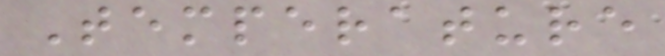Temperature
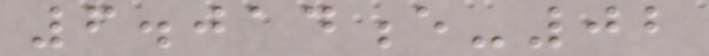6.014e-02
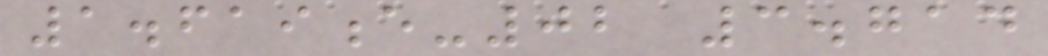1.619e-02 3.714
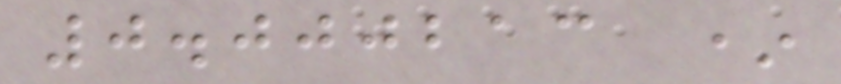0.000213 *
